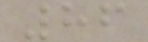86
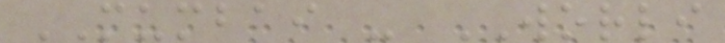MUMBAI - WORLI
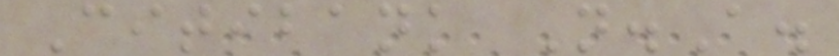Citibank N.A.
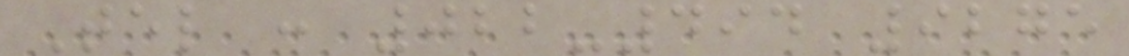Tel : 022-494 9275
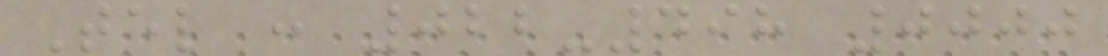Tel : 022-498 0000
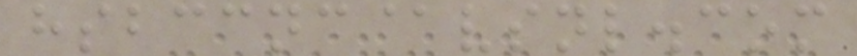hsbccnc@vsnl.com
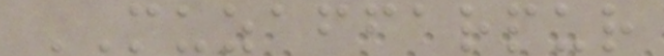MUZAFFARPUR
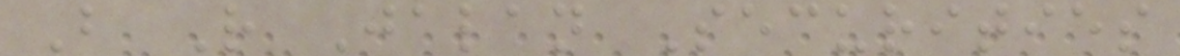B R Jalan Securities
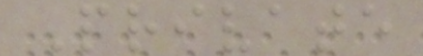Private
